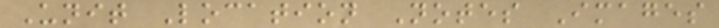Unit Location Notes Images
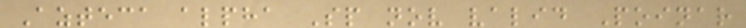Azteca alpha Sp nov valid Poinar
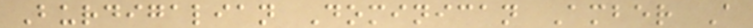Burdigalian Dominican Amber A
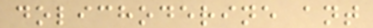dolichoderine ant
